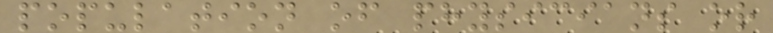population of physicians or
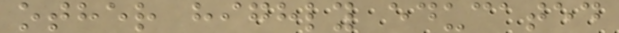other highly educated
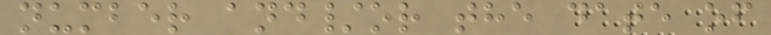number and/or the date of
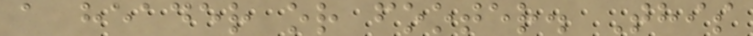a header or footer. This
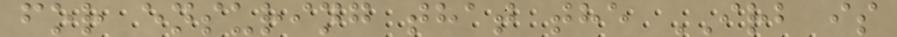for ensuring that the IRB is
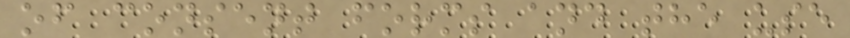of consent forms and the use
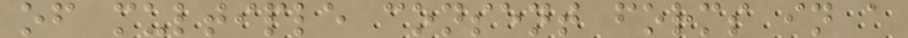of multiple consent forms in a
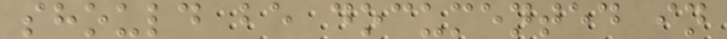should be documented in
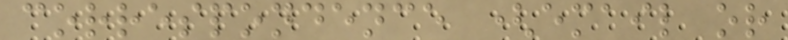correspondence (email or
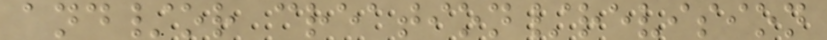and/or creation/revision
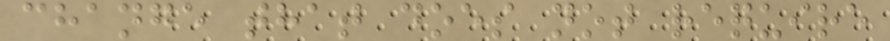change that does not require
